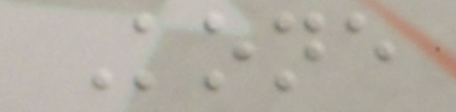Kone
